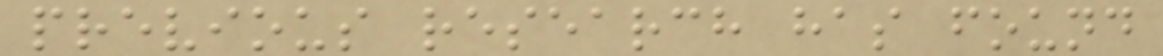previous research has found
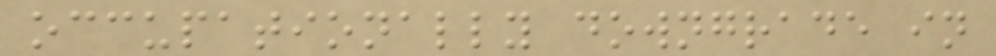occupationally downgrade in
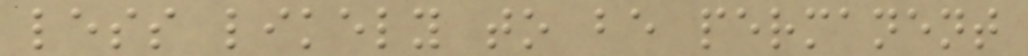less likely to be permanent
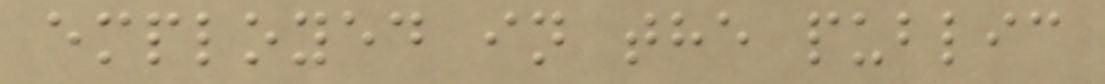employed in the public
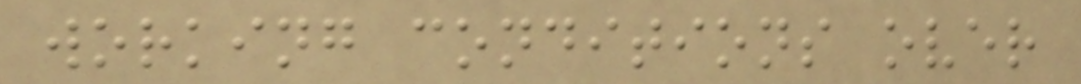working conditions over
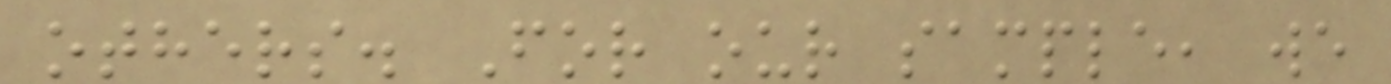others. For our sample, we
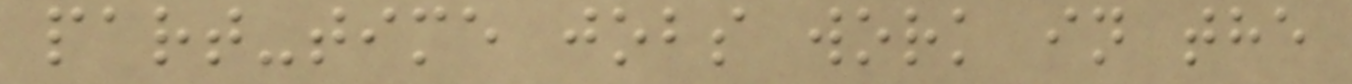part-time jobs work in the
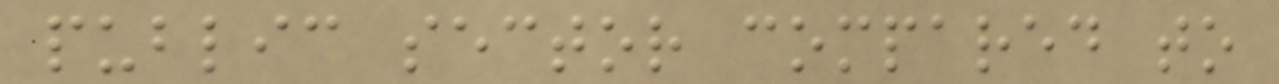public sector compared to
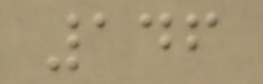146
